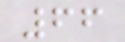66
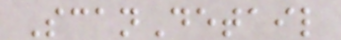ScanDetail
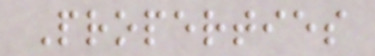Properties
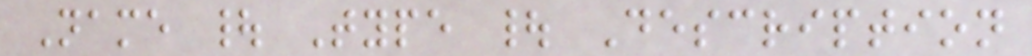Name | Type | Description
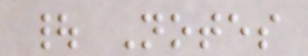| Notes
